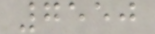7550
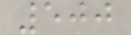500
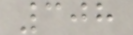308
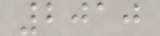2010
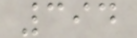394
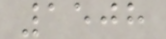1508
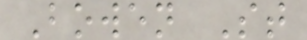Bowen St
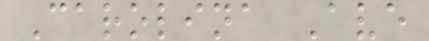Carolina Ave
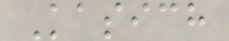Kasich
